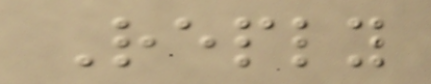Reply
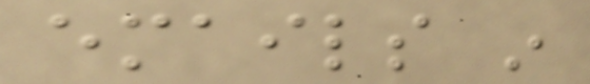emails in
